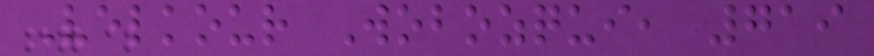Velkour Wobozqui, 719
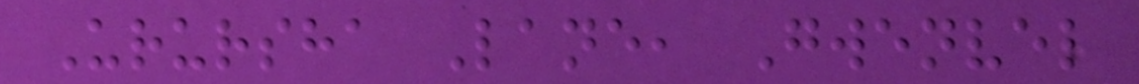Urursha Lane, Gwenvel
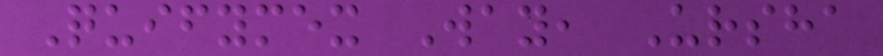Quifymex Way, Ursha
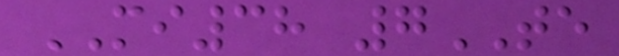MI38 7TE
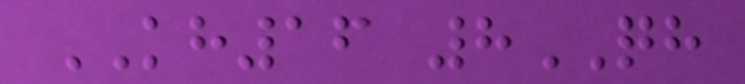KH16 8QH
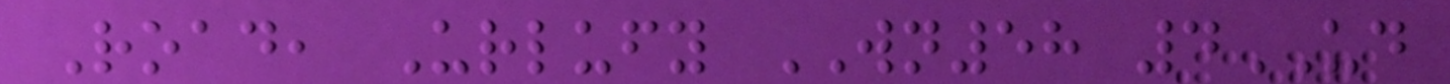Road, Urlufy WN58 4UD
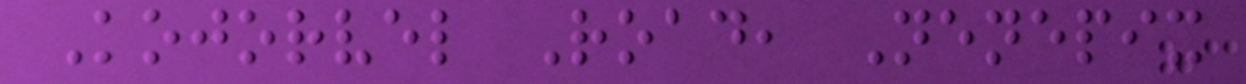Kojorvel Road, Nenepix
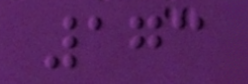173
